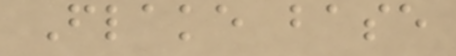Flake base
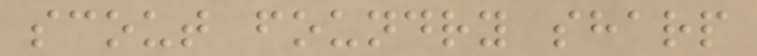scout foundry sharp
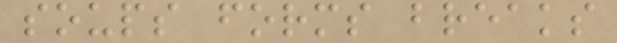soups forms breaks
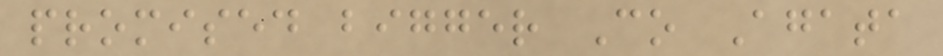promised bigger Co Agata
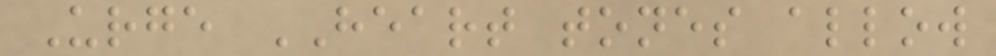Urge HEART tones allow
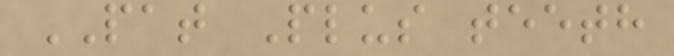PAT Plus teeth
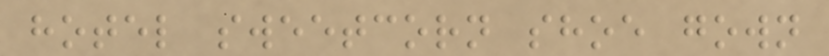hotel sweetcorn shoe gown
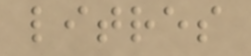litres
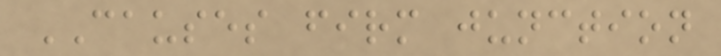CAUSES firm junction
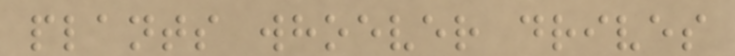plants whoever drives
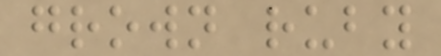grown ruby
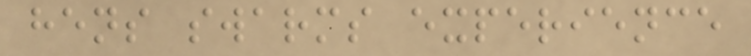hens swarms experience
